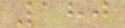180
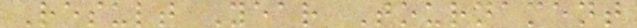Result Year Tournament
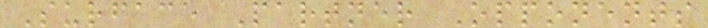Surface Partner Opponents
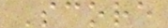Score
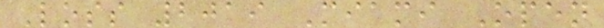Loss 2019 Miami Open
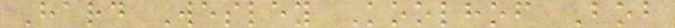Hard Wesley Koolhof Bob
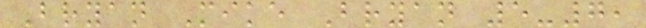Bryan Mike Bryan 5-7,
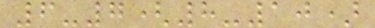6-7(8-10)
